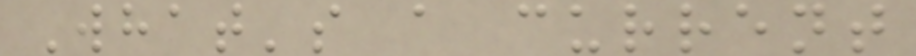What's a current
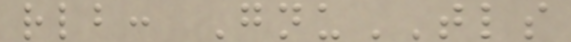rlb: GnuTLS
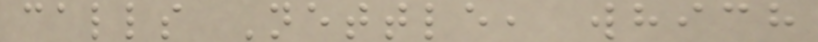calls Nettle, which
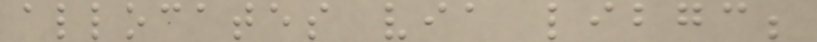allocates via libgc;
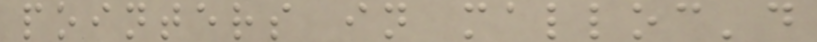pointers in malloc'd
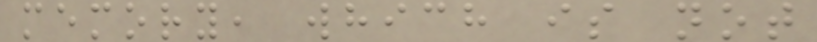memory, which is not
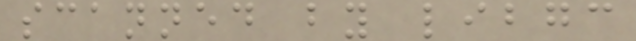scanned by libgc
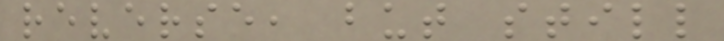reverse, but still
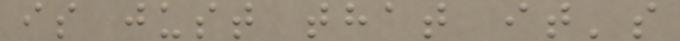is just that it's
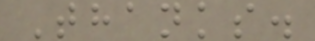Thanks.
